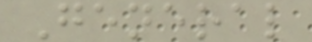General
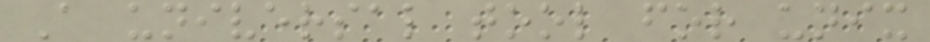A universal tool for unix
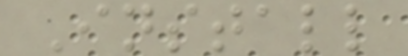Install
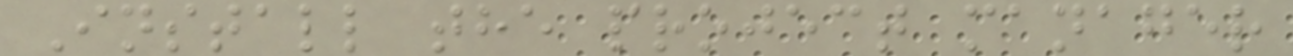Install the project manager
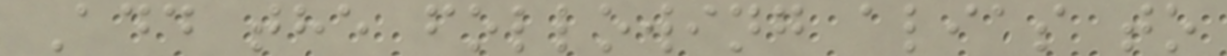Add the following alias to
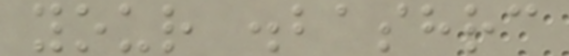your .bashrc
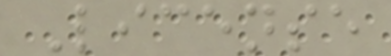License
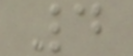4
